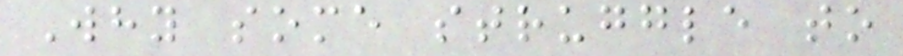Why some struggle to
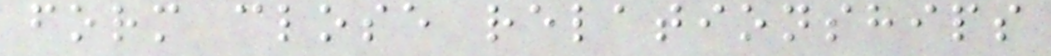form close relationships
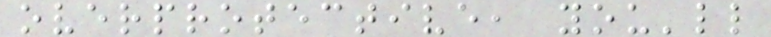overprotective, you'll
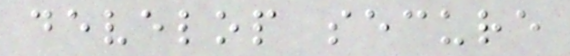develop secure
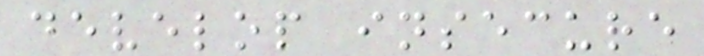develop insecure
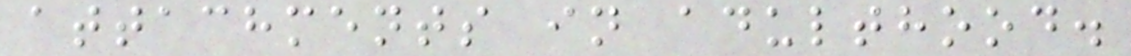attachments in adulthood.
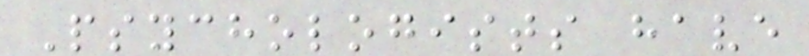Psychologists have
